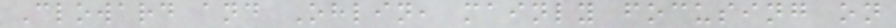Cloward and Ohlin, mainly focusing on
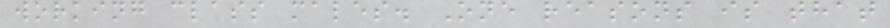working class males. One reasons is that
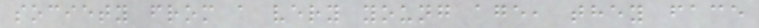society from a very young age, they face
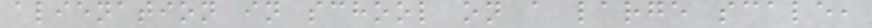alienation in school on a large scale,
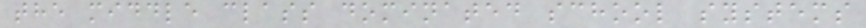the middle class dominated school systems
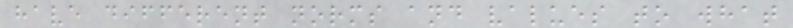have different norms and values to what
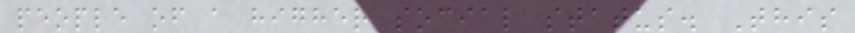people of a higher social status. This
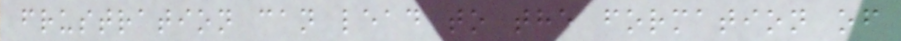frustration can lead to the formation of
